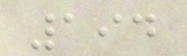194
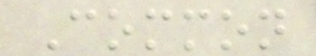Common
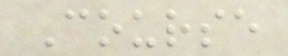Course
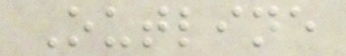Outline
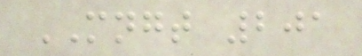MNGT 201
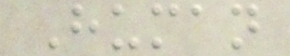Human
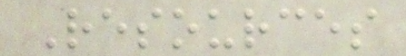Resources
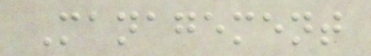Management
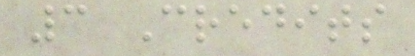3 Credits
